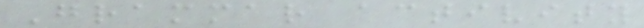Grammar activity
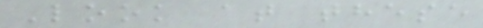Look at these
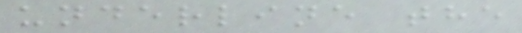underline the
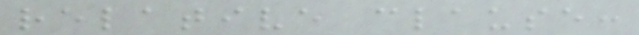relative clause:
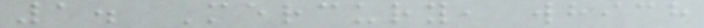1. Mercury, which
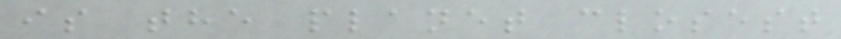is the planet closest
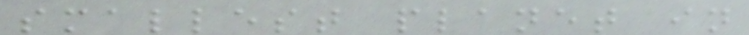smallest planet in
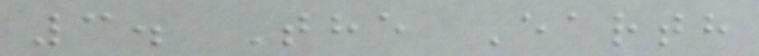3. The Earth
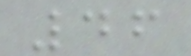46
